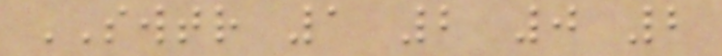SWTR 1 2 0 2
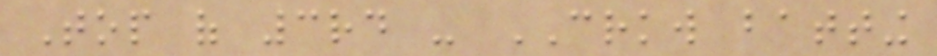Top of 3rd - CRKW batting
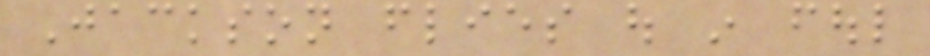Jackson flies out in foul
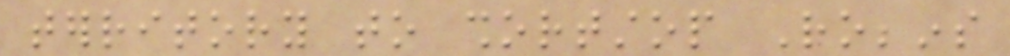territory to shortstop Robbins
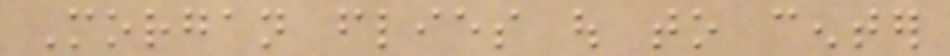Morgan flies out to center
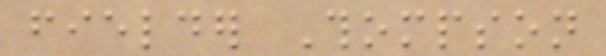fielder Thompson
